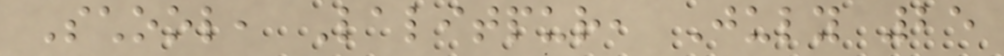School, Lalitpur, July 25
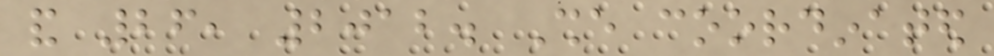and 26, 2012. She coordinated
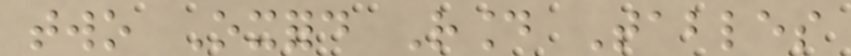two Oxford Round Tables
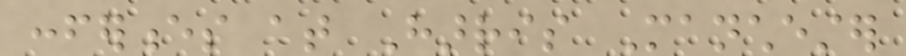conferences at Harris Manchester
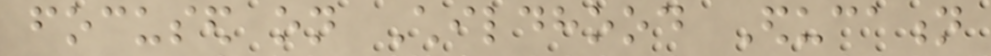focused on Childhood Education
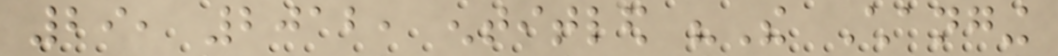29, 2012, entitled "The Changing
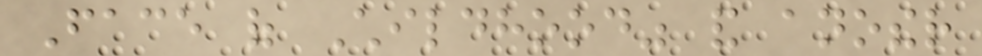Face of Childhood" and another
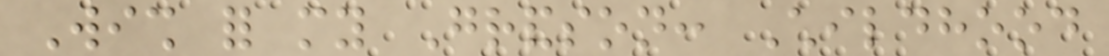Wish for my Grandson: Childhood
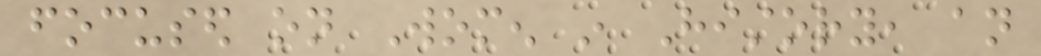focused on Women in History, an
